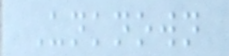Unknown
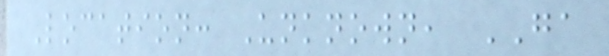Location: Unknown, GA
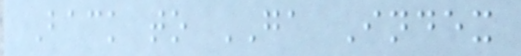Back to GA Index
